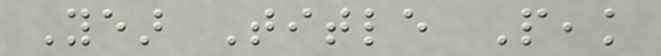Year Title Peak
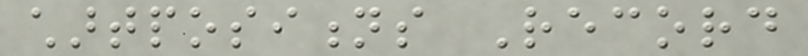chartpositions Record
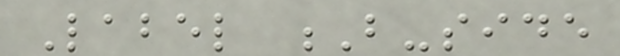Label B-side
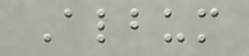Album
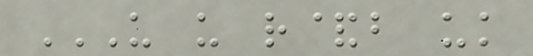US US R&B UK
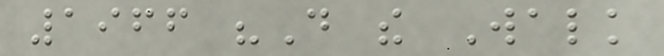1966 "Do the Walk
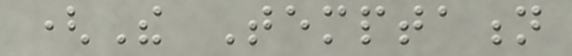(The Temptation
